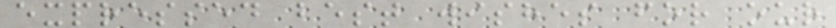expressed best wishes for our
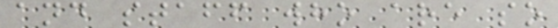and staff who are so
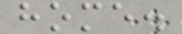home.
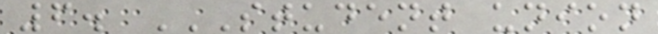6. STUDENT UNION
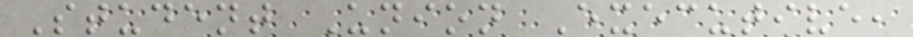Student Union Executive,
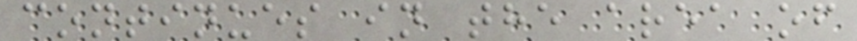continues in the area of
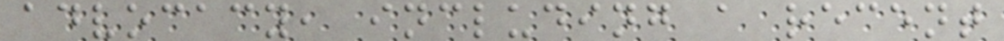advocacy, including a recent
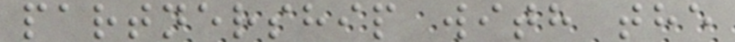partnership with the
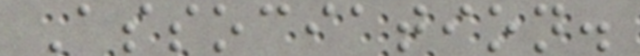Association.
